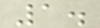1.
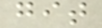git
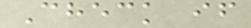Check if
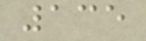135
